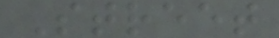Street
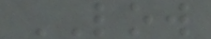LOW
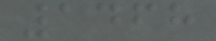1468
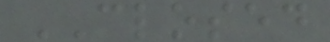CLOSED
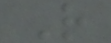R
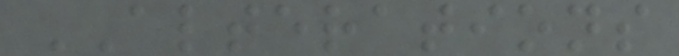ALTERATIONS
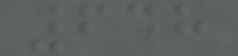648
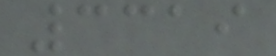3319
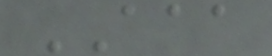AAA
